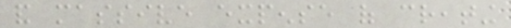and massive expense of creating
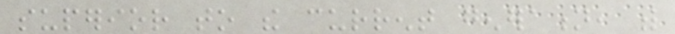superior to the current generation, with
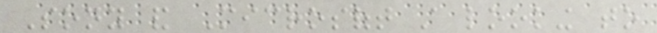Sony and Microsoft still looking to
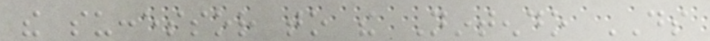the successor to the Nintendo DS
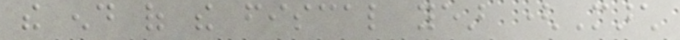the end of the fiscal year (March
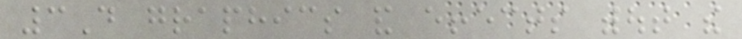3D graphics and effects without the
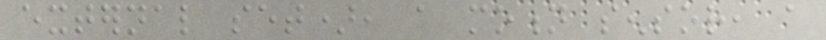external set), a motion sensor, a
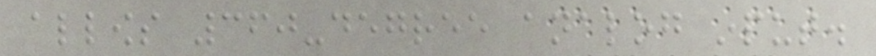allows 360-degree analog input.
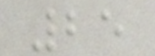25
